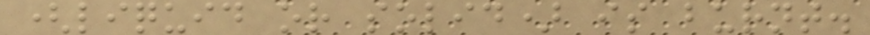(liquid or solid) is burnt.
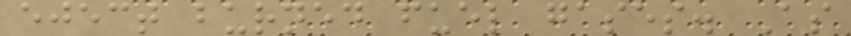eject burned fuel gases. As
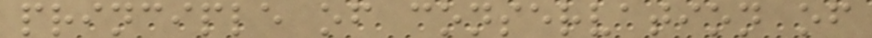principle of conservation of
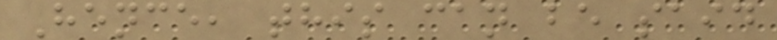Hence, this can be said
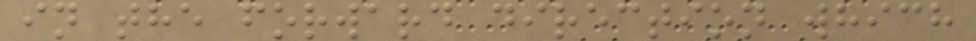in the forward direction which
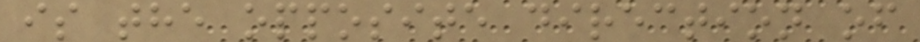is the opposite direction of
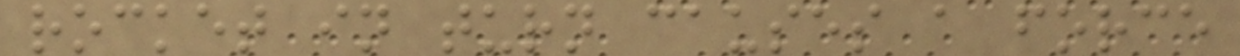rocket in turn causes a force
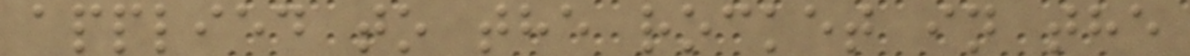applied to the rocket in the
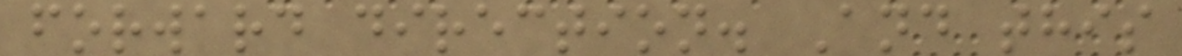forward direction. And this
